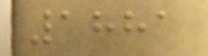1881
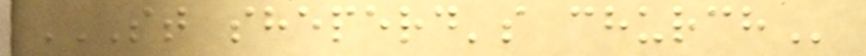ST SHEPERD'S CHURCH
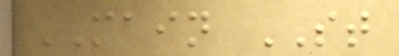MAIN ST
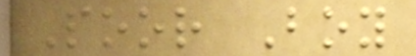Poor Boy
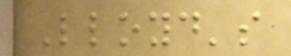Lloyd's
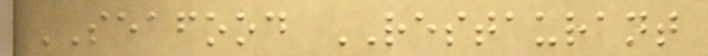SEAFOOD RESTAURANT
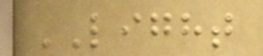LIGHT
